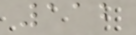112
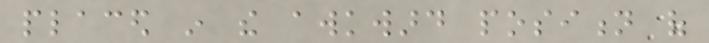placed in the awkward position of
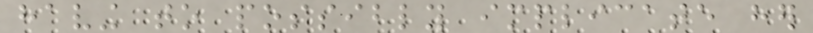having to possibly implicate her
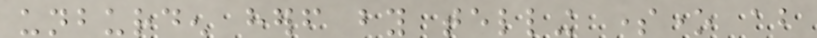unburden herself by telling someone about
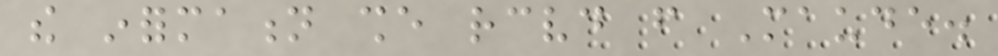the information she received from Maude.
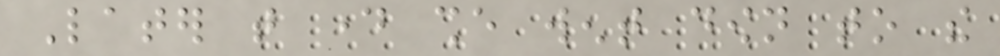Later that day she went down to the
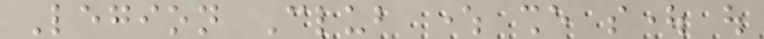Legion Club where she sought out
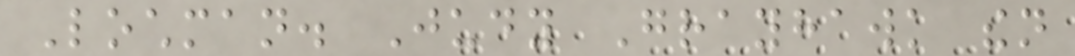Lochman. Judy Grayhawk then
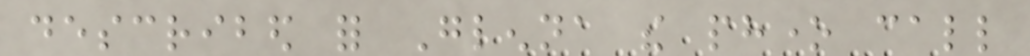described for Glenna the phone call
